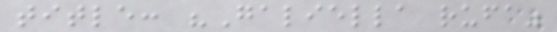title: "Galiella rufa"
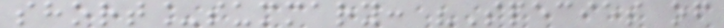short_summary: "Species of
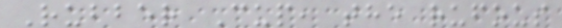Rubber Cup, the rufous
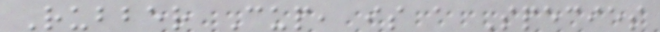Rubber Cup, is a Species
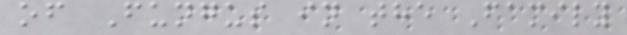of Fungus in the Family
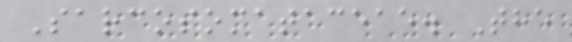Sarcosomataceae. The
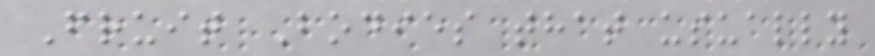Fruit Bodies that usually
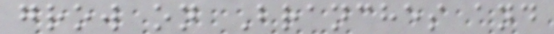grow on Branches and
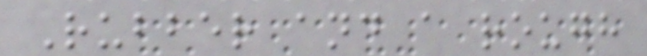Rubber and a rough
